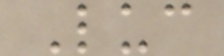Luc
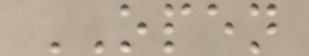OPEN
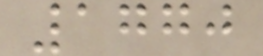1770
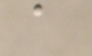a
